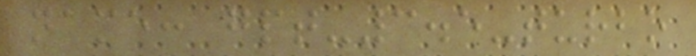name: gpt-3.5-turbo
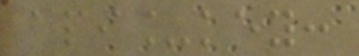api_key:
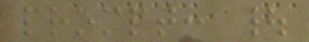prompt: |
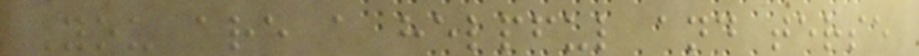You are a helpful and terse
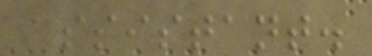assistant.
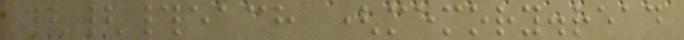{{#each (memory.read
